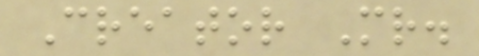Creator Mr.
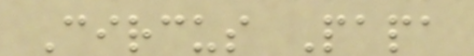Circus Papa
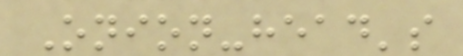Onion-head's
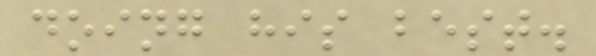doing his best.
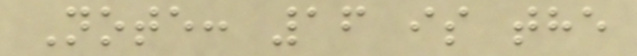Note: 16 is the
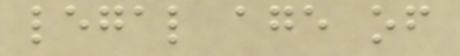legal age of
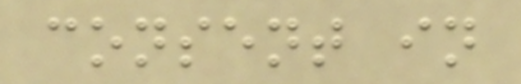consent in
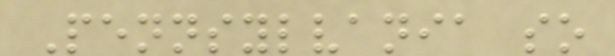Pennsylvania so
